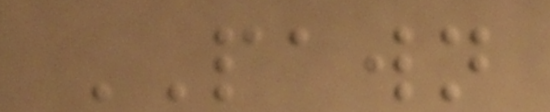PAWN
